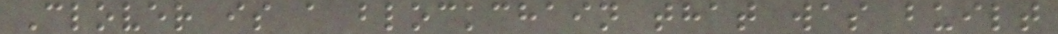Clover is a blockchain that was built
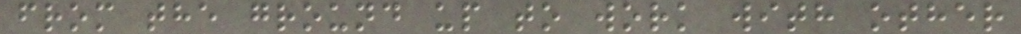from the ground up to work with other
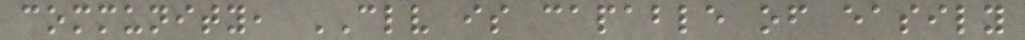community, CLV is capable of easily
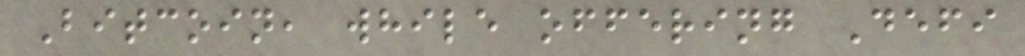Bitcoin, while offering Defi
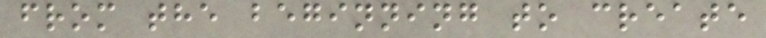from the beginning to create
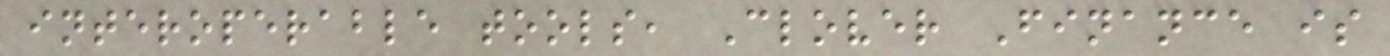interoperable tools, Clover Finance is
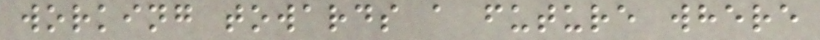working towards a future where
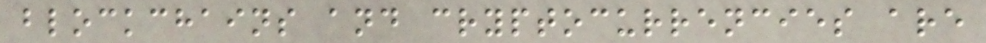blockchains and cryptocurrencies are
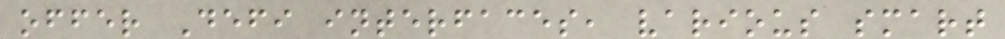offer Defi interfaces, various smart
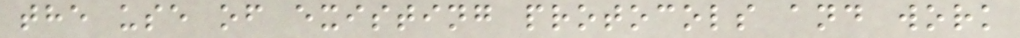the use of existing protocols and work
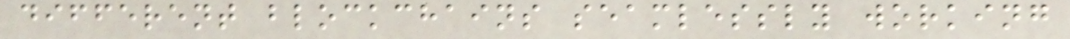different blockchains seamlessly working
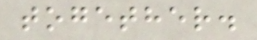together.
